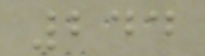244
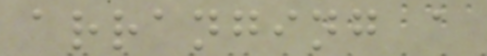arranging a
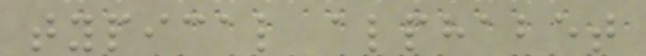typical alphabet
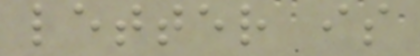letter is
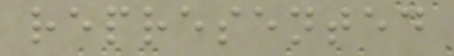represented
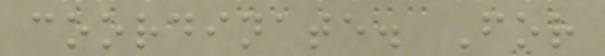coordinate. For
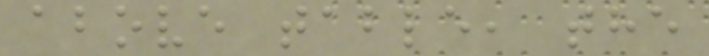above table, the
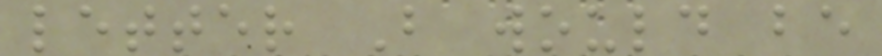letter B would be
